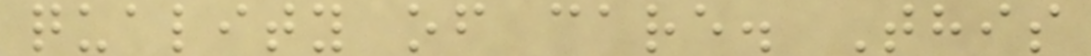quality of care. This
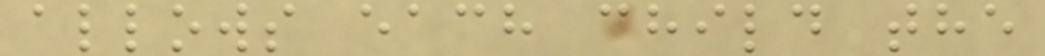allows each child the
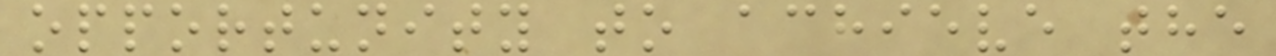opportunity to achieve the
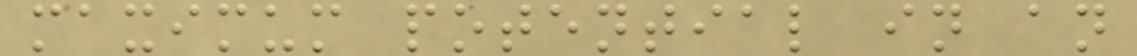maximum potential in an
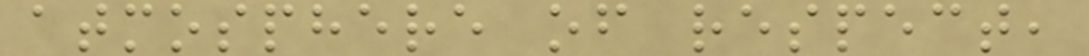atmosphere of respect,
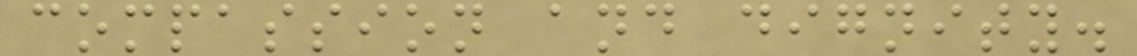compassion and dignity.
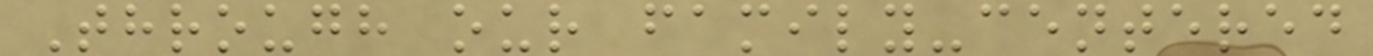Through our family-centered
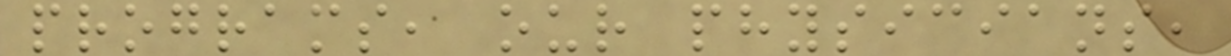programs, our physicians,
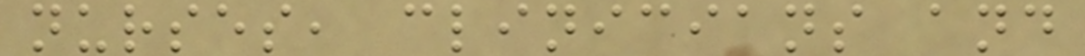nurses, clinicians and
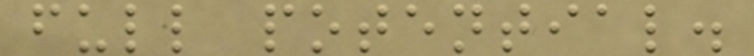full potential.
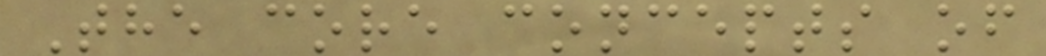The core concepts of
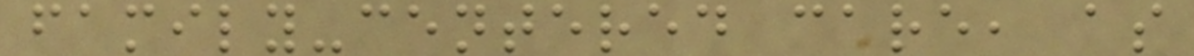family-centered care, as
